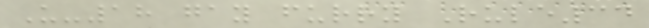U-18 gay furry Rule34
